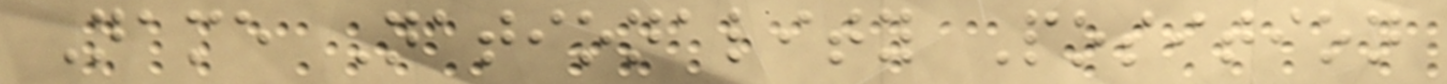Name Nationality Position
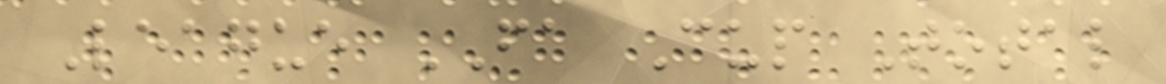League FA Cup Total
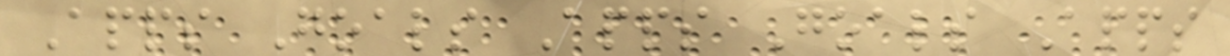Apps Goals Apps Goals Apps
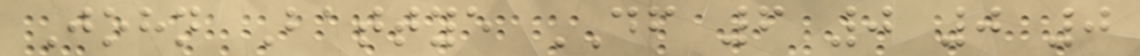John Battye DF 6 0 0 0
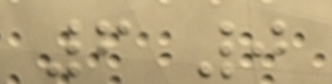6 0
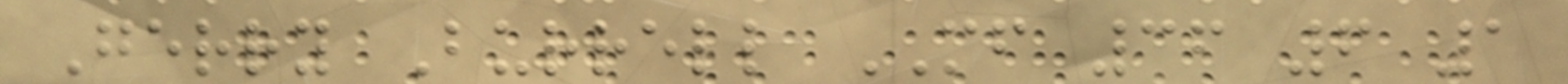Gerry Burrell MF 36 6 1
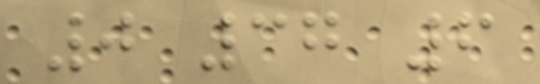0 37 6
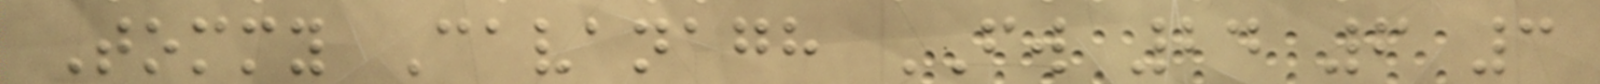Tommy Cavanagh FW 24 6 3
